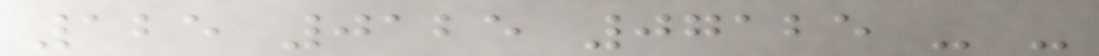125 0125 07125 - -
